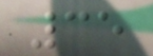35
